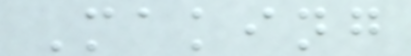Making
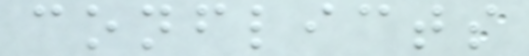conflicts
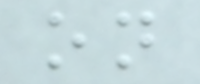on
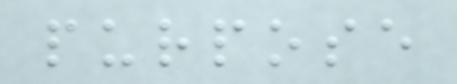purpose
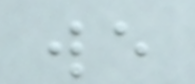we
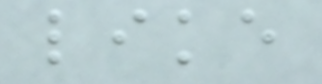like
